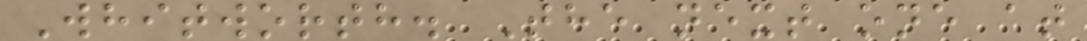Whitworth. The next one at
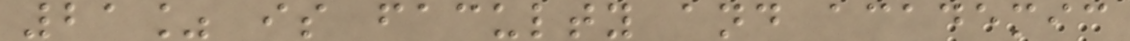21% is faculty and academic
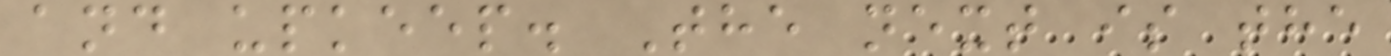and upkeep. The next is the
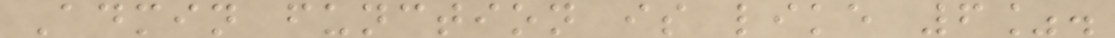Admin function is like 6%.
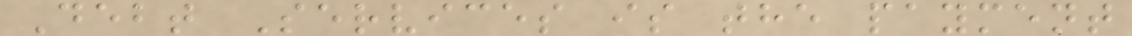Debt Services is the payment
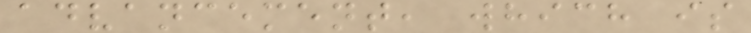advancement, which is
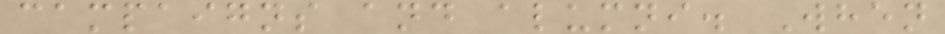campaigns and alumni. When
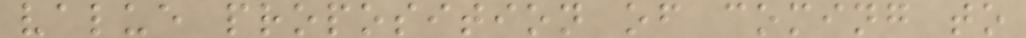value proposition of coming to
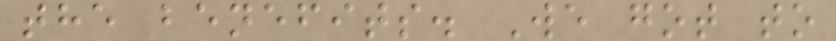the benefits. We got to
